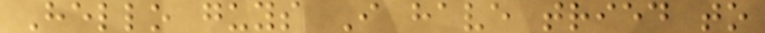Hello guys I have tried to
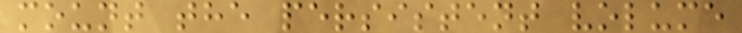mount the persistent volume
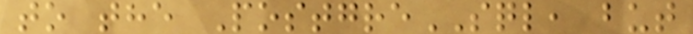to the PostgreSQL, but
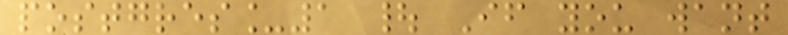postgres_1 | If you want
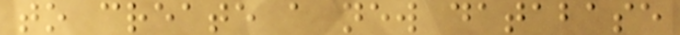to create a new database
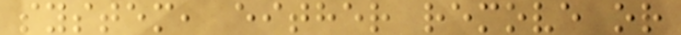system, either remove or
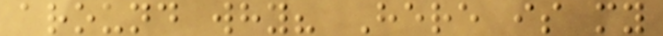around why? Here is my
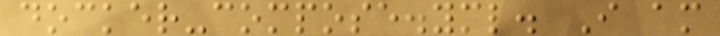docker-compose.yml. I am
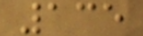135
